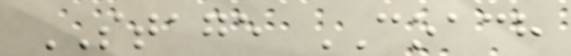STAGE COACH
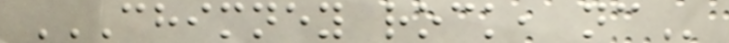CHIMNEY ROCK, NC
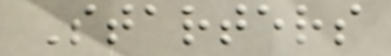Starters
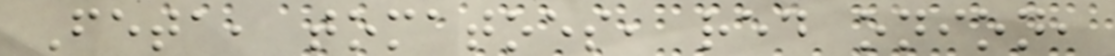Feta, tomatoes, red onion,
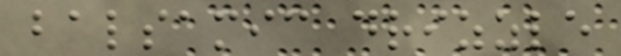balsamic drizzle
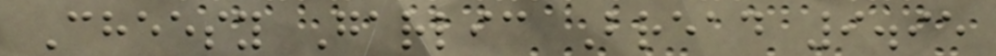Cheesy Garlic Bread 9.95
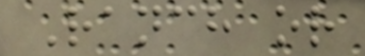Ranch or
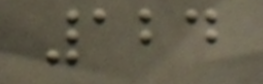124
